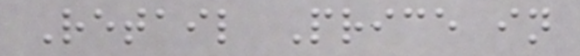Retail Price in
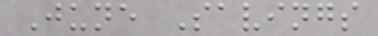June Savings
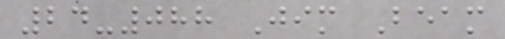24-088 Jim Beam
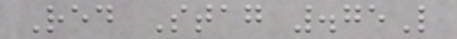Red Stag .75L
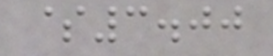$3.00
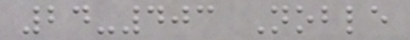24-403 Noble
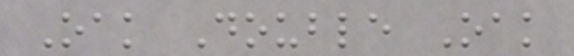Oak Double Oak
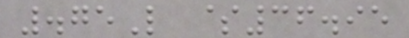.75L $36.95
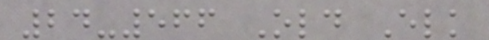24-566 Old Elk
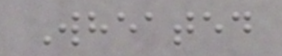Wheated
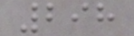298
